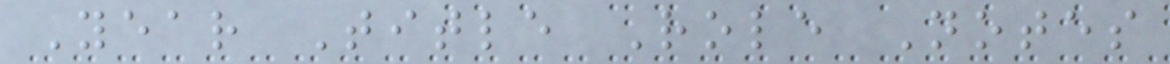Year Title Role Notes
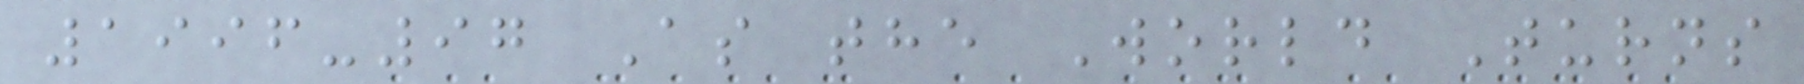1996-97 As the World Turns
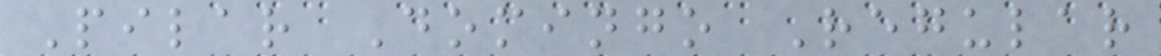Pilar Domingo Regular
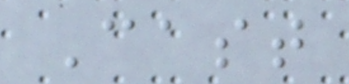Cast
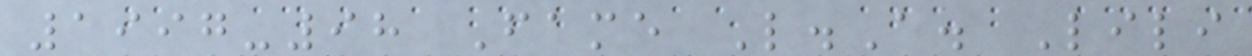1997-98 Fame L.A. Lili
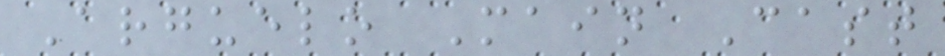Arguelo Main Cast
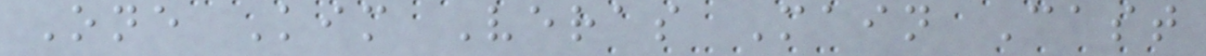One Kim Veras Main Cast
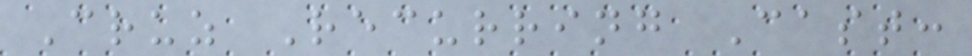Cruz Recurring Cast:
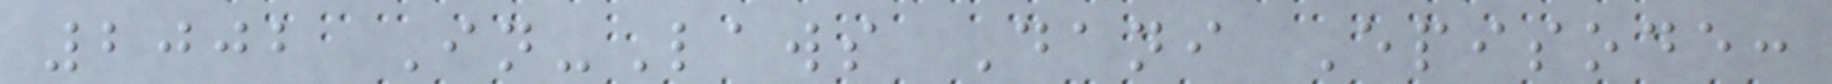2002 In-Laws Dani Episode:
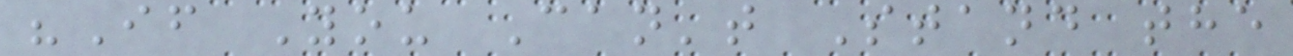"If You Can't Stand the
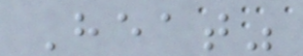Heat"
